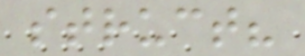struct?
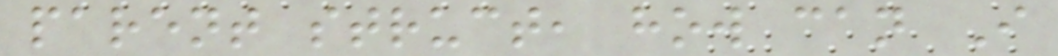parent struct, how can I
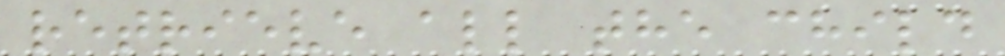retrieve all the child
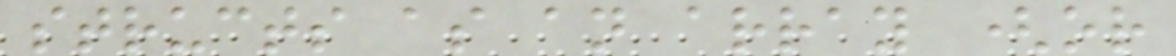structs as an array (or
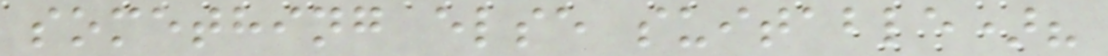something else suitable)?
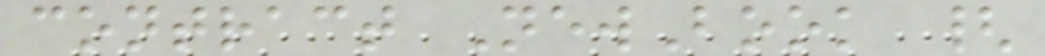contract NewBook {
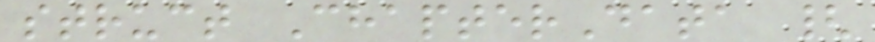struct ChapterData {
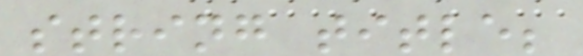string title;
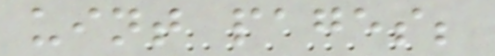uint pages;
